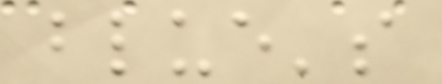blue's
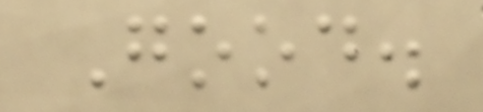Good.
